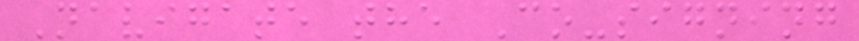Navigate the Co-signing
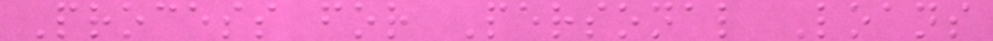Process for Personal Loans
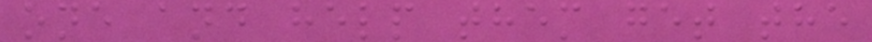one and help them get the
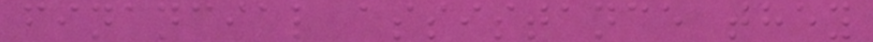financial assistance they
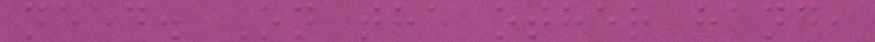need. On the other hand,
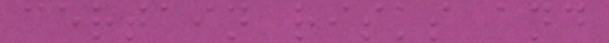certain risks and
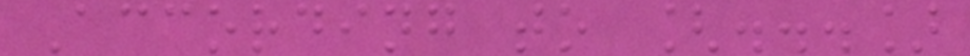According to [...]
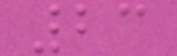23
